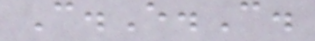C.E.C.
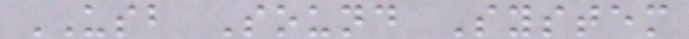USB Sound System
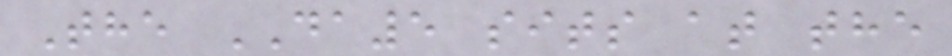The DA5 sits at the
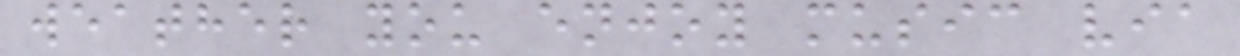weather you enjoy music via
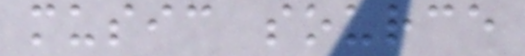music source
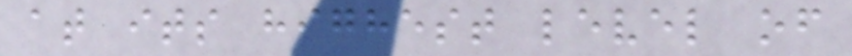at its highest level of
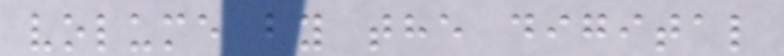volume by the digital
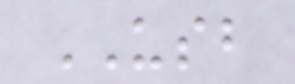USB
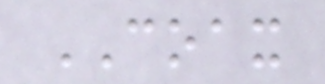COAX
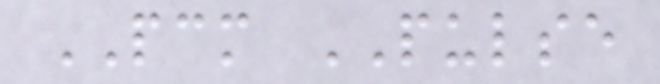PCM PULSE
